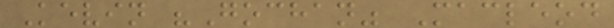Kevin "Gochan" Macleod
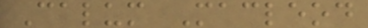Calum Macleod
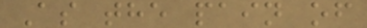As the pain of
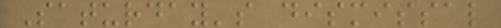Saturday's dismissal
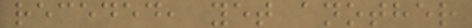receded, yet another
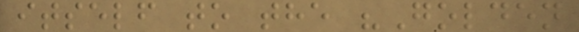itself to the "Golden
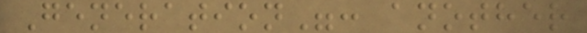Generation": another
